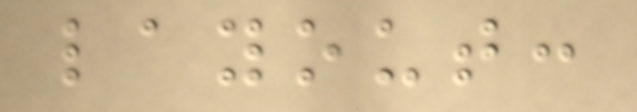layout:
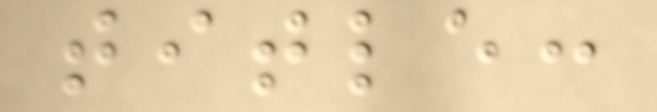title:
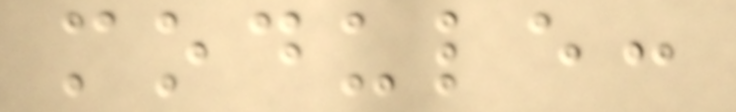module:
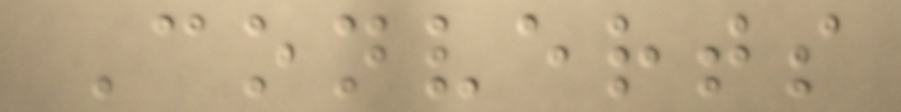Converts
